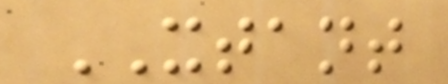XTANT
